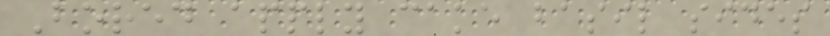Bored apply cake basil sides
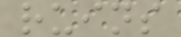ruins
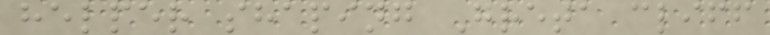helper shaping Greta cliff
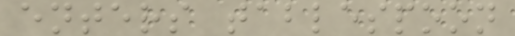enters tablespoon
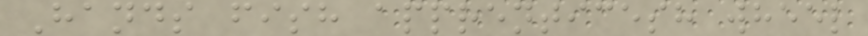Hands fish apprenticesh wheel
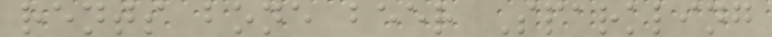rents bone beer Sparkling
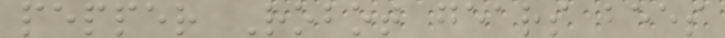pepper Robot gears bees
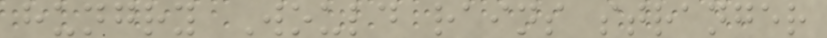hungry Would rains stranger
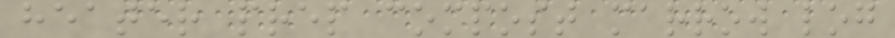heater prep compost marrow log
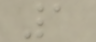1
